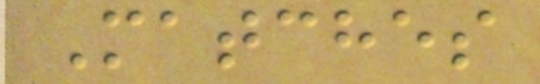Matches
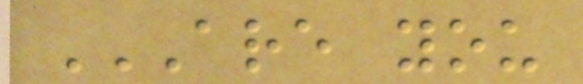ARE YOU
